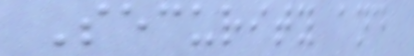Security and
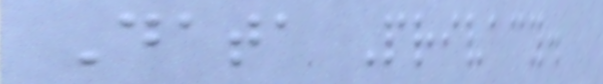Data Privacy.
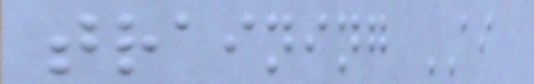training AI
